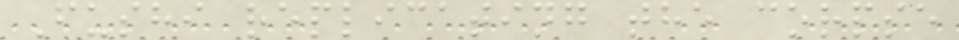Fushi replicating the corpse
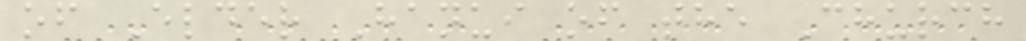of Elder Hanui of the Church
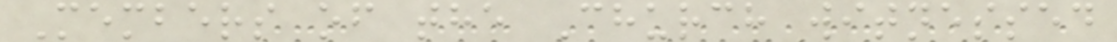Members of the Church witnessed
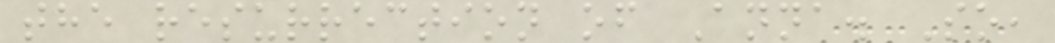the resurrection of Anna. So,
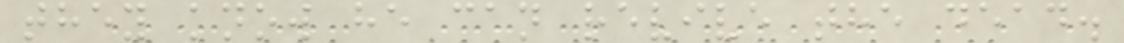they know he can revive the dead.
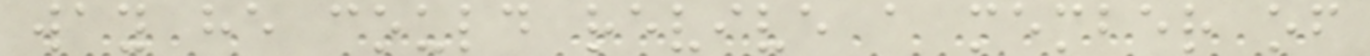way he could revive a member of
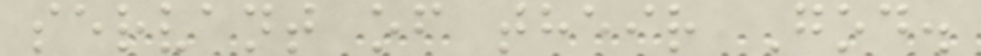servant of their God.
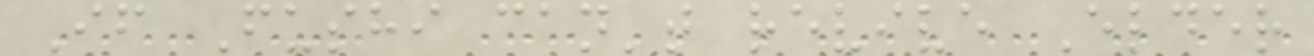If Fushi can't revive Elder
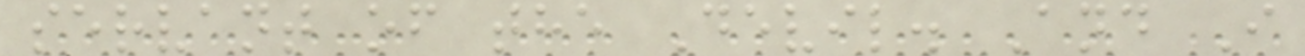servant of the Devil. And I
